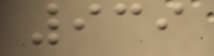939
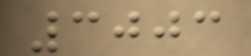3003
